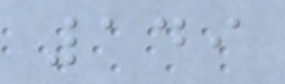149
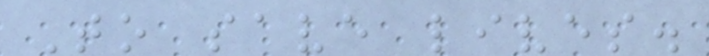To save lives.
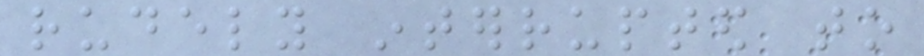rudely interrupted to
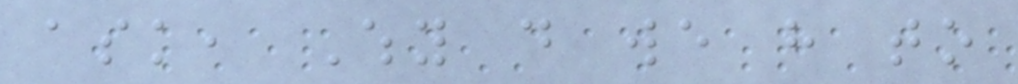ask, Why do we have to
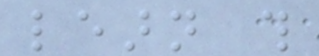learn this
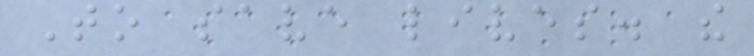To save lives. the
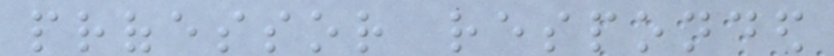professor responded
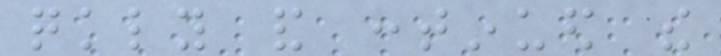quickly and continued the
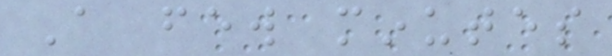A few minutes
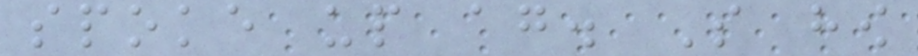spoke up again. So how
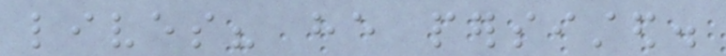lives? he persisted.
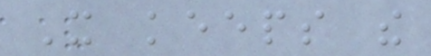It keeps the
